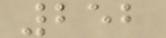252
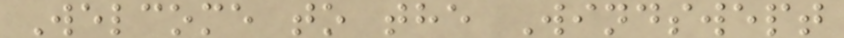Welcome to the Windswept
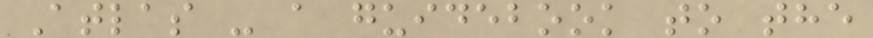Atlas - a guidebook to the
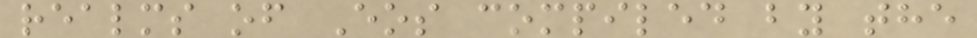realms of Eos compiled by the
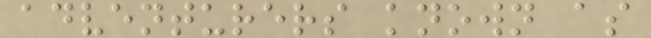adventurers known as
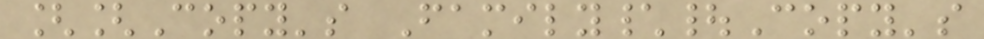[[Copy's Family\|Copy's
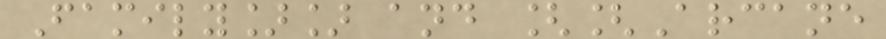Family]] and [[Arcane
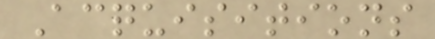Acquisitions
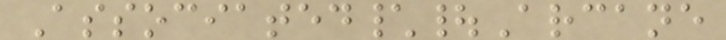Associated\|Arcane
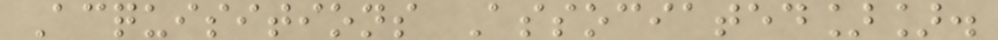Acquisitions Associated]].
